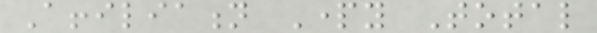Affiliation Party Total
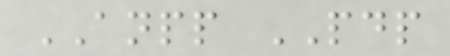ANPP PDP
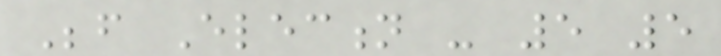Before Election - 5 5
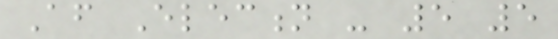After Election - 5 5
